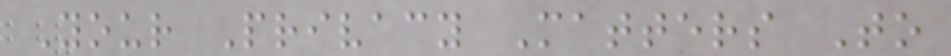Your Privacy Matters To
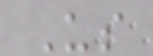Us
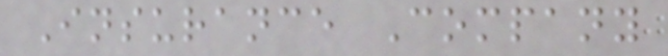Insurance Company
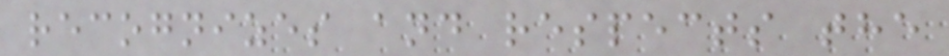recognizes and respects the
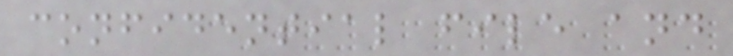confidential file and
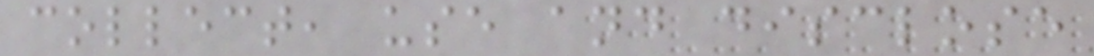collect, use and disclose
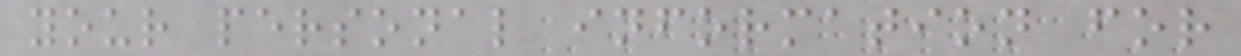your personal information for
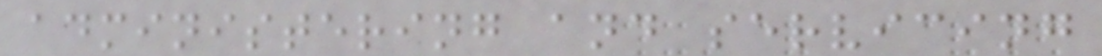administering and servicing
